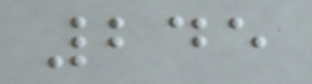245
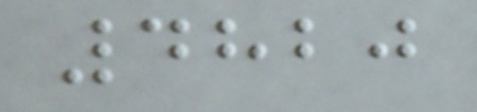4820
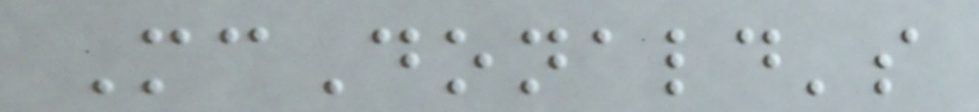McDonald's
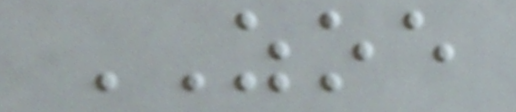ZOE
